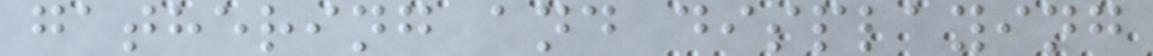gathering and displaying
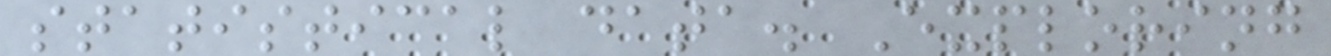statistical data. Exploring
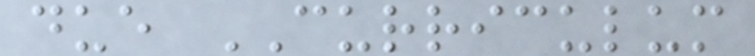due CURRICULUM
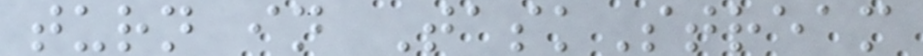turn in TaskStream
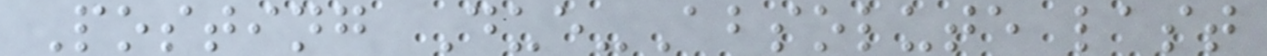Posting Due-Absolute last
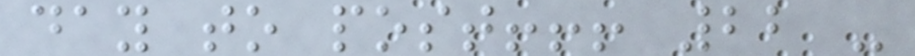day to post!!! 22 -
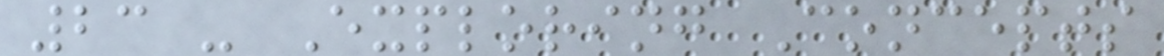23 - Exploring Concepts
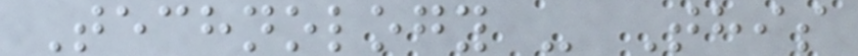Technology - This
